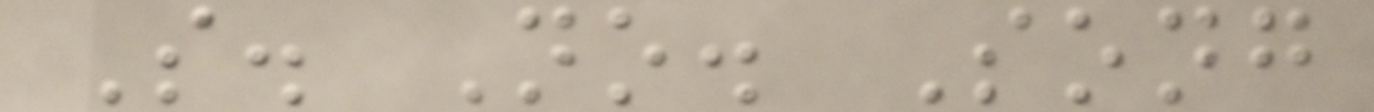S. No. Song
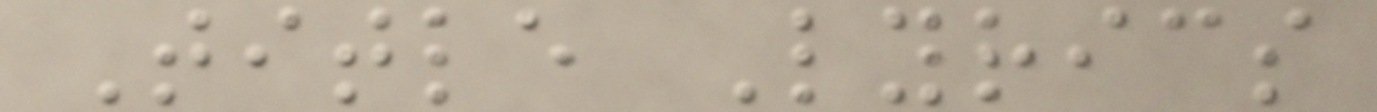Title Lyrics
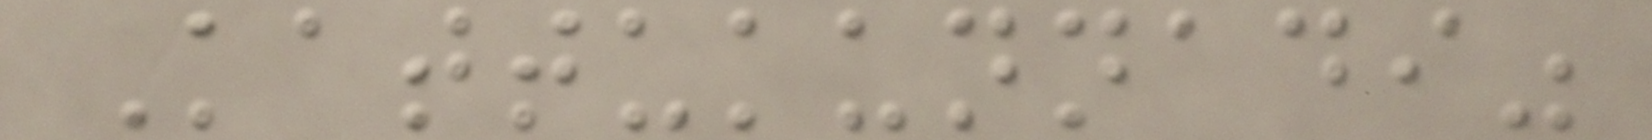Kattukunnadi"
